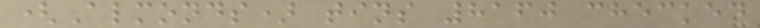(Almonds) tins 8160 checked
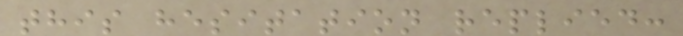this hesitation replied:
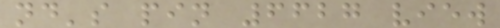nd's pin 6627 view
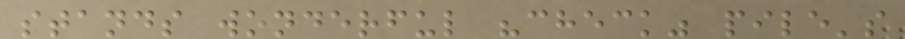stands wonderful "check" pile's
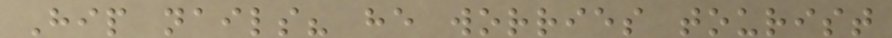Hip nails? he worries tourist
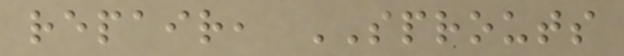repair, SPROUTS
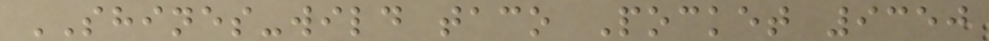SHINES-wild taco Pocket 9350
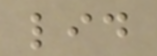lid
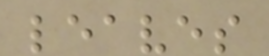leaves
